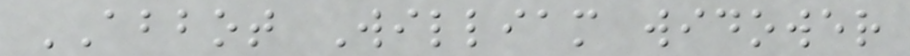ABBOT William widower
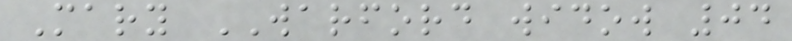Mary WARFORD widow 04
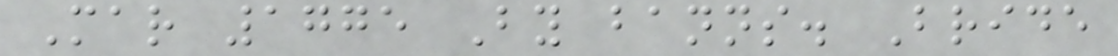Mar 1775 By banns. Bride
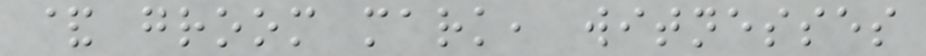& groom mark, witnesses
